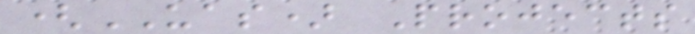(UAS) Projects
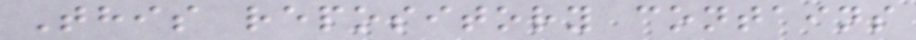This repository contains
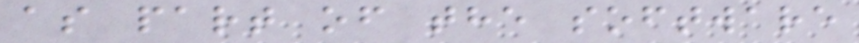as part of the software
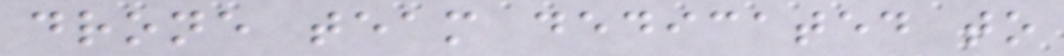drone team dedicated to
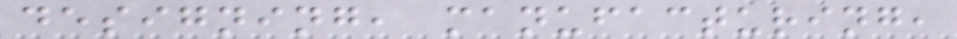designing, manufacturing,
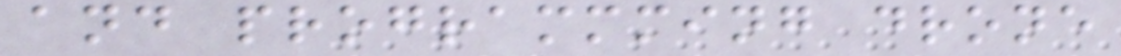and programmming drone
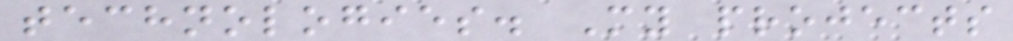technologies. My projects
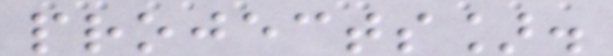projects].
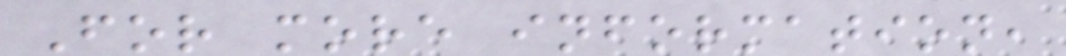For more information,
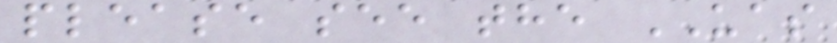please see the UAS
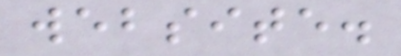website.
